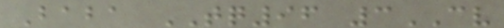Baba TQ96 3CV
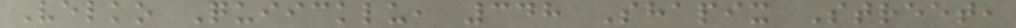Velko Quiicklu, 348 Shapix Street,
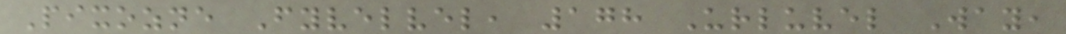Pixozne Fyvelvel, 178 Urluvel Way,
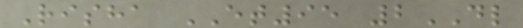Risha ET95 2DL
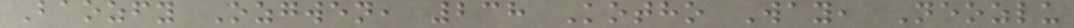Baozfy Ozgwen, 238 Kotho Way, Neozlu
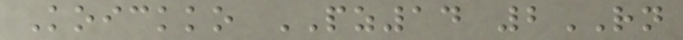Koickko PZ14 2RN
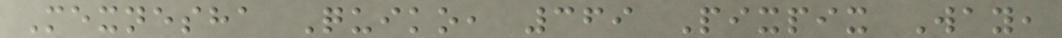Mexnesha Quiko, 369 Pixpix Way,
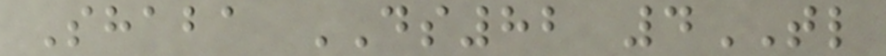Shaba DS82 4TL
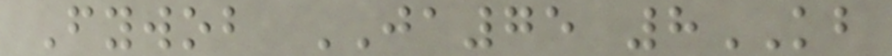Fywob JA75 8KB
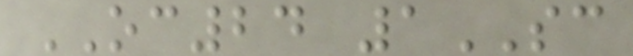OC24 1SC
